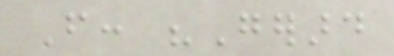From: "Gerard
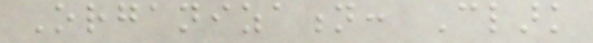Organization: Clark
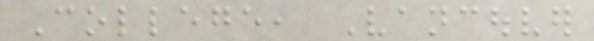College, Vancouver
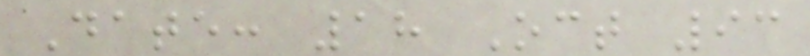Date: 18 Oct 93
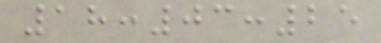18:03:25
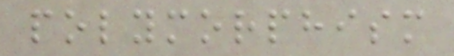polymorphism
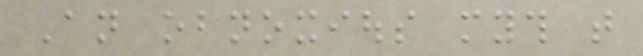An obnoxious myth that
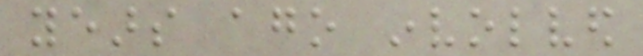years ago involved
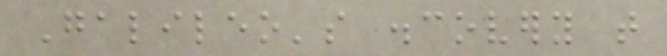Galileo's discovery that
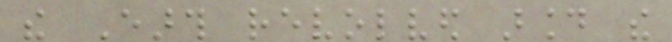the Earth revolved around the
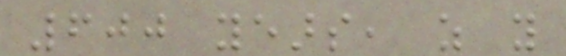600 years, as you
